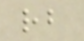rb
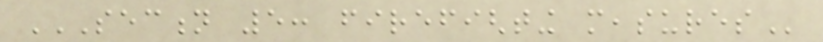SECTION 5: FIREFIGHTING MEASURES
